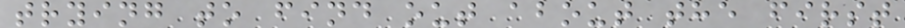trying to find out about the first
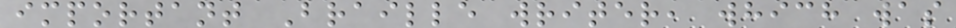important Braille writer, which was
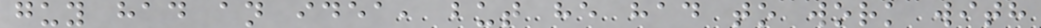guy had an idea, but he had to work with
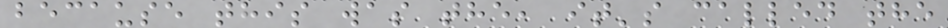because this was the, it's called the
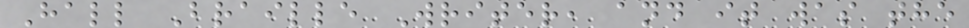Hall Braille Writer, and it was the
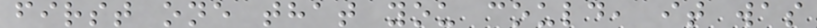first one that you could, it was
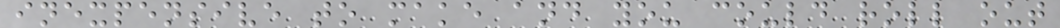inexpensive to make and you could roll out
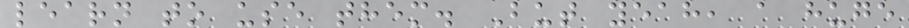learn to use them. But yeah, a huge
